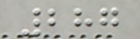287
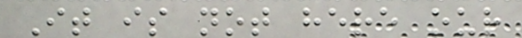It is not here our
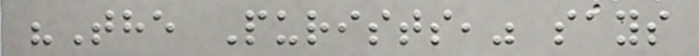"The Purists," says
